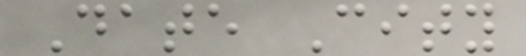Date City
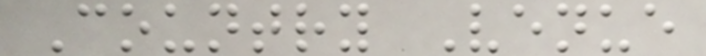Country Venue
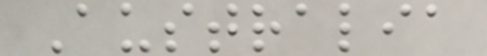Australia
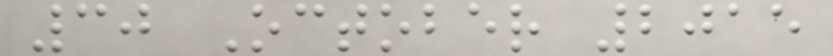30 October 2015
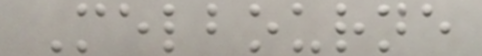Melbourne
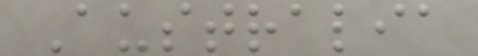Australia
